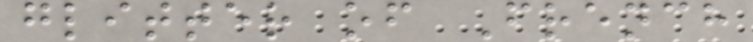glitter of French
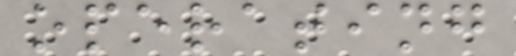operating
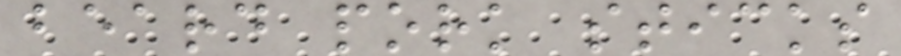beard pork sticks
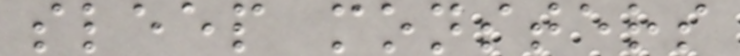sleep monsters
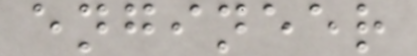engineer
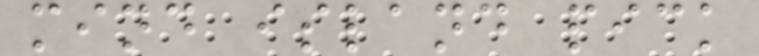mind island pick
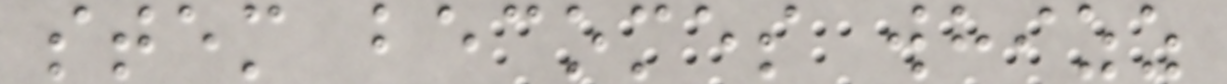stem becomes whizz
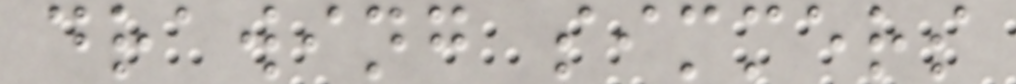drawing simmers
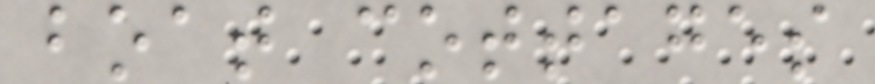boat cottages
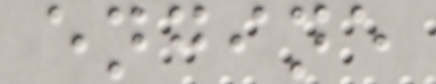engine
